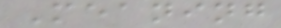Meaning
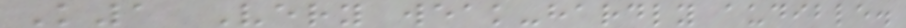K1 Very weak-hardly audible.
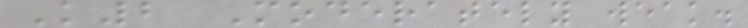K2 Moderately weak.
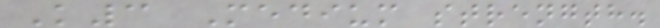K3 Medium strength.
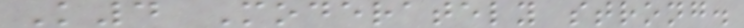K4 Moderately strong.
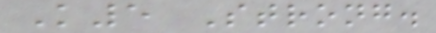K5 Strong.
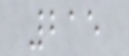215
